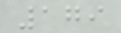179
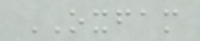OXFAM
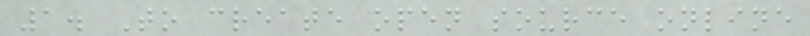1. To create open source online
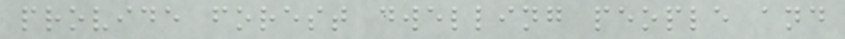provide forest dwelling people and
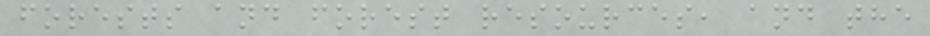forests and forest resources, and the
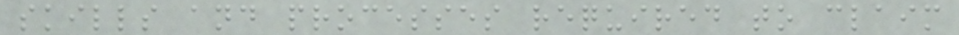skills and processes required to claim
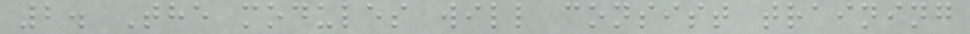2. The modules will consist training
